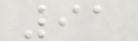91
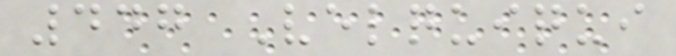447 Velquiqui
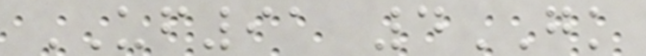UF91 4GK
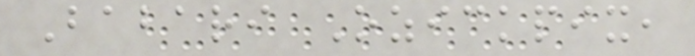Babari Ozickpix,
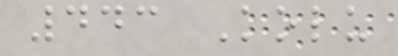443 Kolu
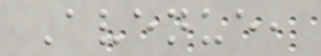Avenue,
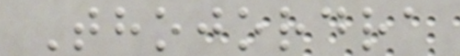Thojordra
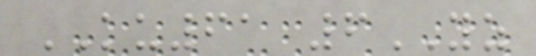KU61 6YZ
